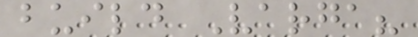build Varga?
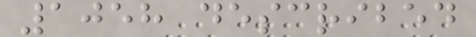1058 described
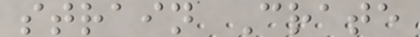strain Crate
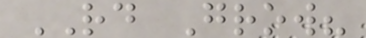RD Grow?
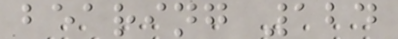bearing 124
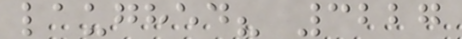laughed? 3227
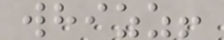whizz!
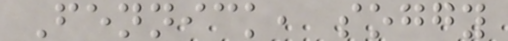Fennick, soggy
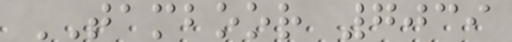TAMBOOR 7039
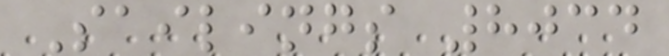Sailings 8034
